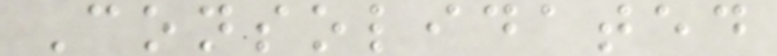Consolidated
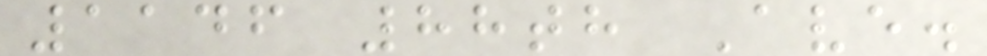1146 88th Ave.
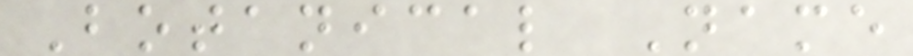Botanical Name
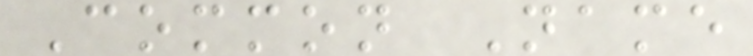Common Name
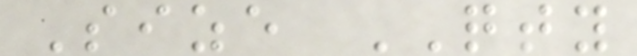Size QTY
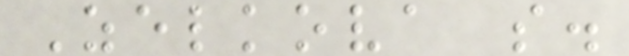Zelkova s.
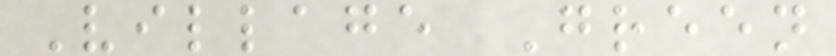Village Green
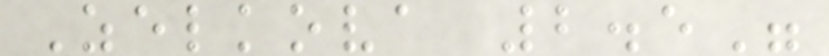Zelkova 2.5"
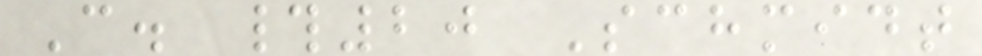C. #20 Schmidt
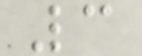3
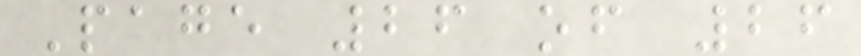Page 26 of 26
